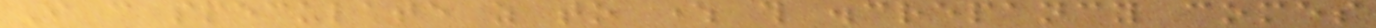I can speculate as to where this discrepancy comes
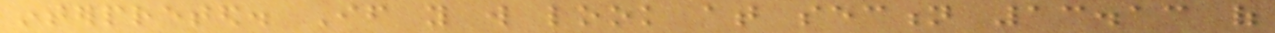interpreted. If you will look at section 13.13 of
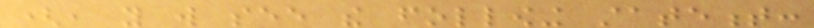(, you will see the following statement:
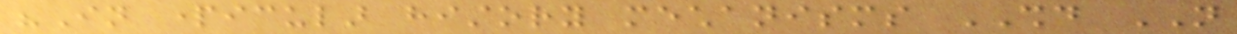"In particular history mechanisms SHOULD NOT
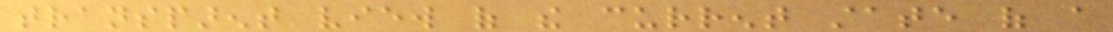transparent view of the current state of a
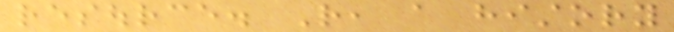resource. Rather, a history
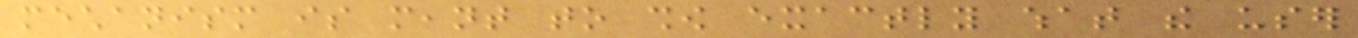mechanism is meant to show exactly what the user
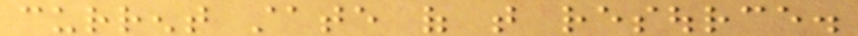current state of that resource.
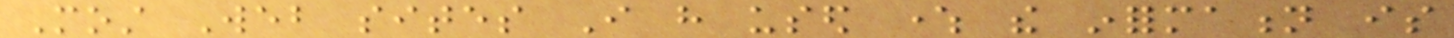Most Web sites I have used where the information is
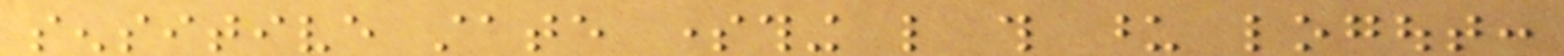sensitive state something like this upon logout:
